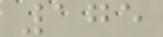175
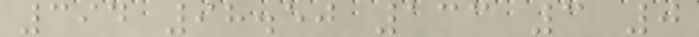394 98.50 133 3 0
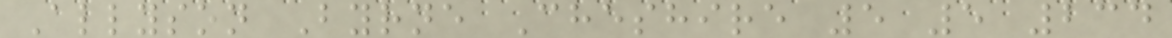Allyson Byrne Cheshire 5 5 234
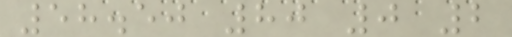58.50 80 0 2
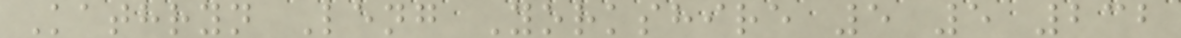Kathryn Leng Yorkshire 5 5 232
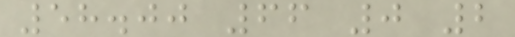58.00 66 0 2
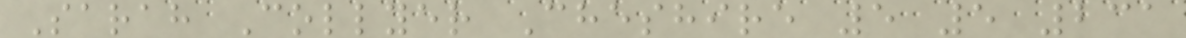Sarah Collyer Cheshire 5 5 231
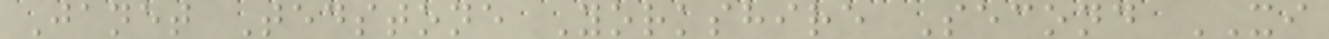Janet Tedstone Yorkshire Second XI
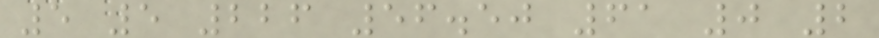5 5 226 56.50 61 0 2
